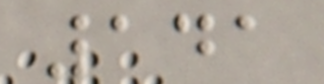141
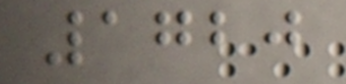1720
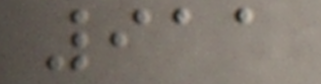911
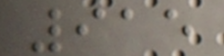915
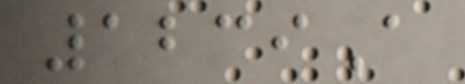1239A
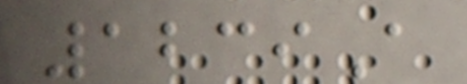1239A
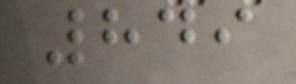849
